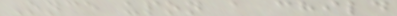Once upon a child
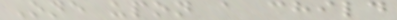One upon a child
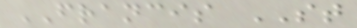FRANCIS ST
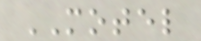MOTEL
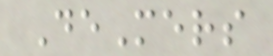DeMers
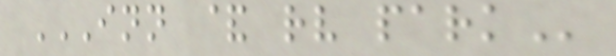INN & RV PARK
